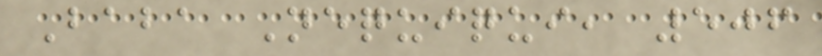Baba Nequiqui, 506
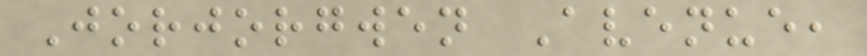Jorjorgwen Avenue,
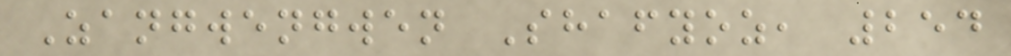Zangwengwen Shafyoz, 254
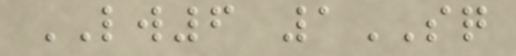LW6 1SQ
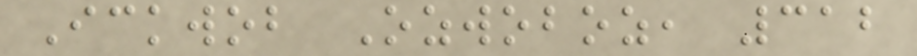Ickwob Ozwoboz, 312
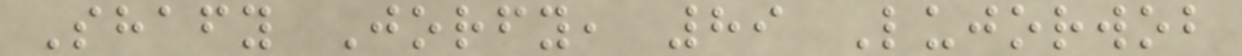Shafy Jorfy, 89 Lujorwob
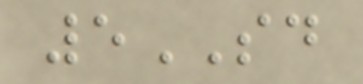5SD
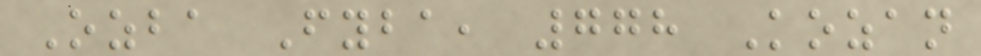Ozba Fyba, 778 Kozan
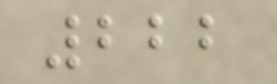222
